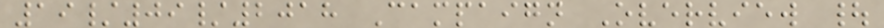19/09/2018 Campaign Overview |
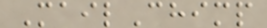MailChimp
